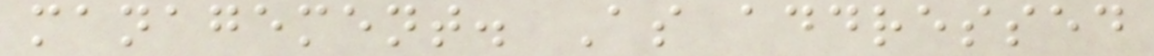management. As addressed
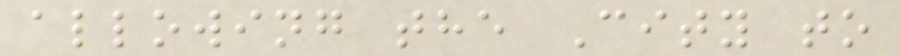allowing the City to
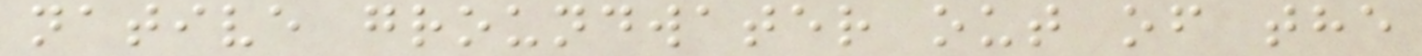native groundwater out of the
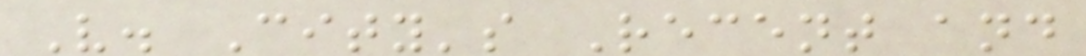V. City's Recent and
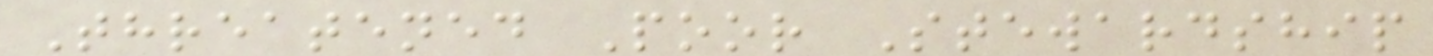Threatened Poor Stewardship
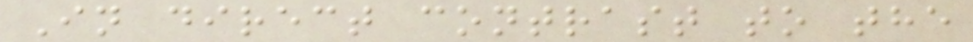In direct contrast to the
